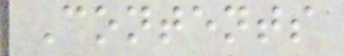Contents
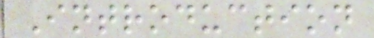Introduction
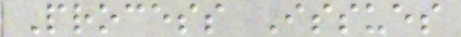Process Issues
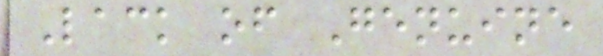Lack of Genuine
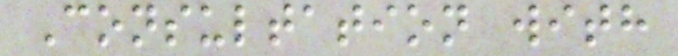Consultation with
